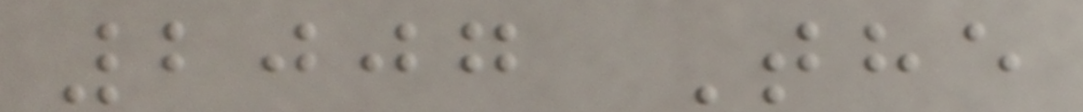2007 The
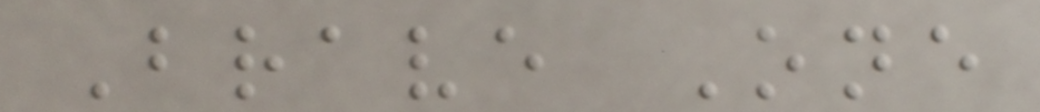Brave One
